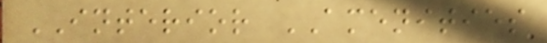INTERIOR AMENITIES
